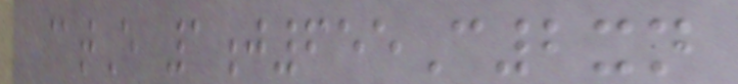@tE 1j655C2xn
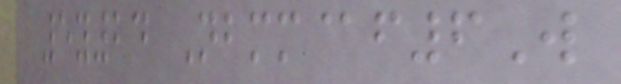5y24 Nbmm@f6W
